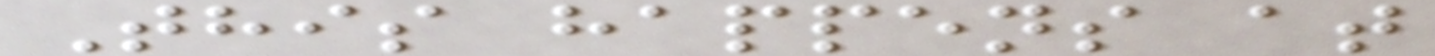This happens at
